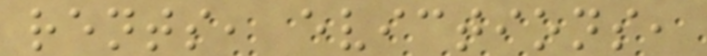rents, evictions,
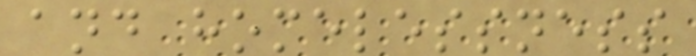and homelessness
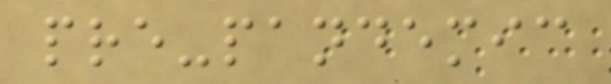pre-pandemic
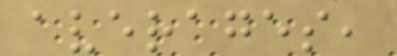averages,
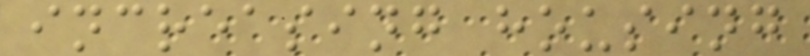increasing housing
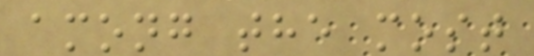among the most
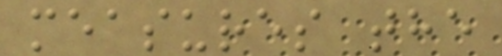measures the
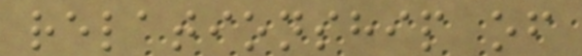relationship of
